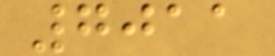7011
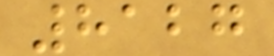8127
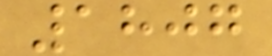1807
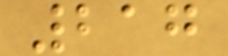217
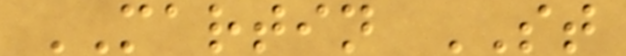MARTIN ST
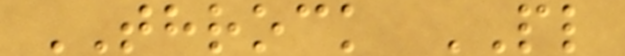THROCK PL
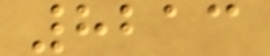8213
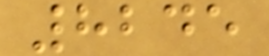8245
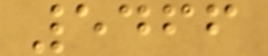5466
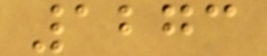1273
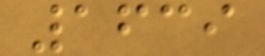1639
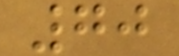70
